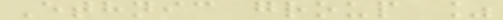Ethnic group %
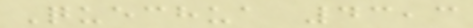Quechua 43,3
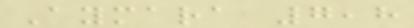Aymara 7,8
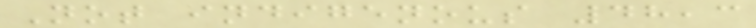Not indigenous 48,3
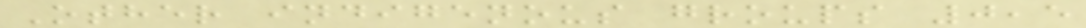Other indigenous groups 0,5
